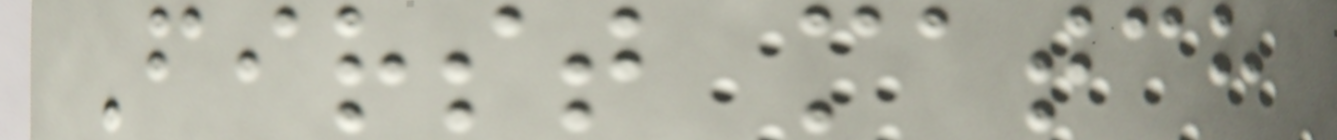First match
